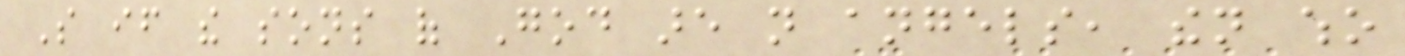So if the sons of God are not angels, then who
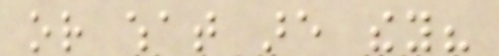or what are they?
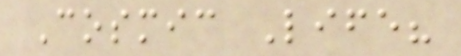Cosmic Life?
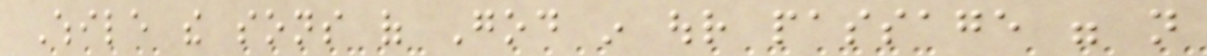While the sons of God in our passage were not
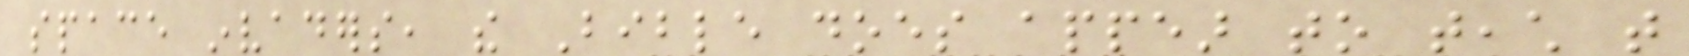space invaders, the Bible does appear to teach that
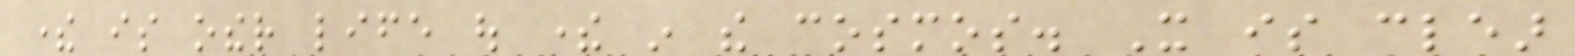there is other life out there in the cosmos. It is clear
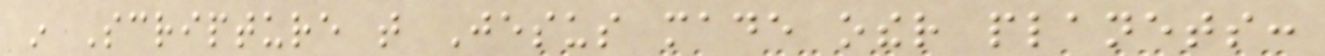in Scripture that Jesus made other planets:
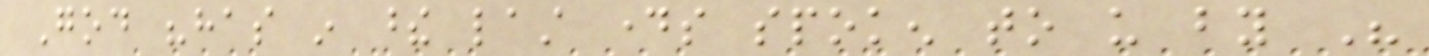God "has in these last days spoken to us by His
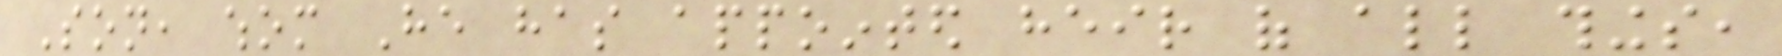Son, whom He has appointed heir of all things,
